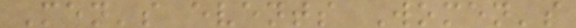Men's events Women's
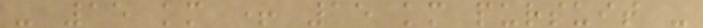- 15 km + 15 km pursuit -
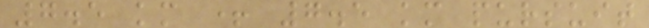7.5 km + 7.5 km pursuit
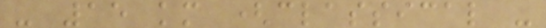- 15 km (classical -
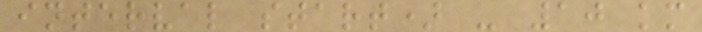interval start) - 10 km
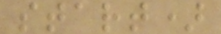start)
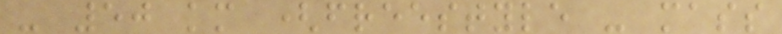- 50 km (freestyle - mass
